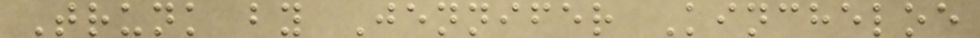Trunk by Jennifer Kincheloe
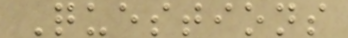Questions
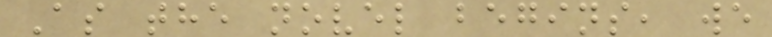As the novel begins, we
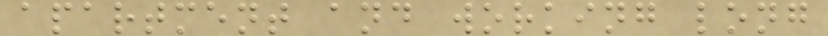apartment and working long
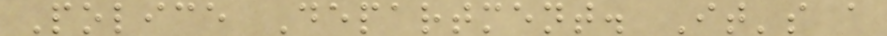Police Department. It's a
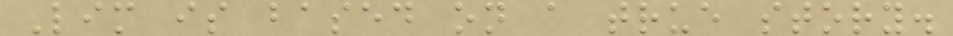Lim is based on a true story.
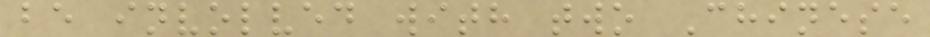be involved with two Chinese
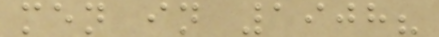men in 1908?
